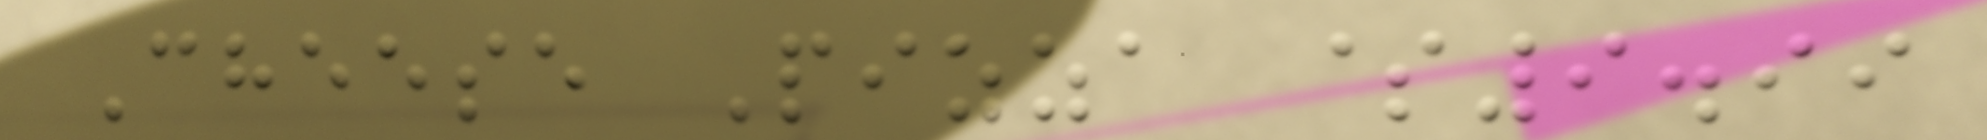Cheese Pizza $9.99
